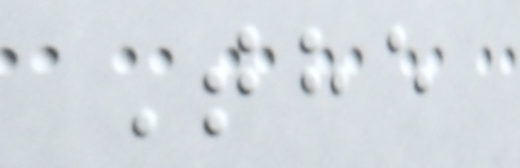The
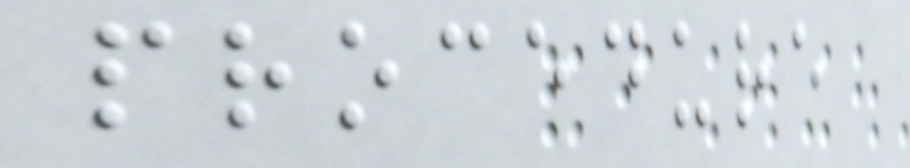procedure
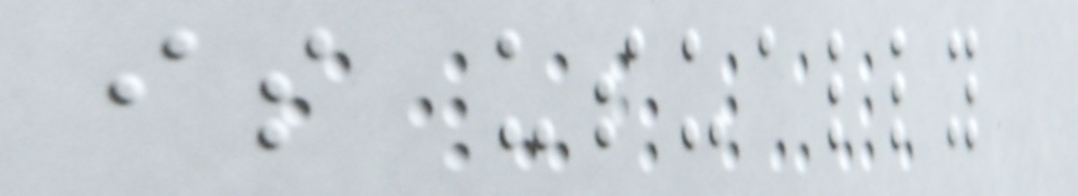is usually
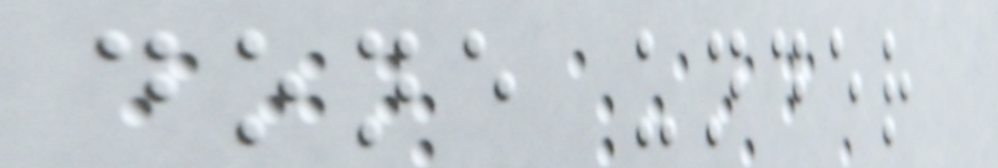done under
